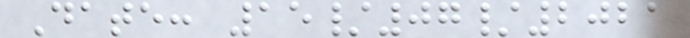Date: 15/07/2021
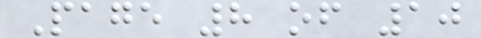Page 8 of 10
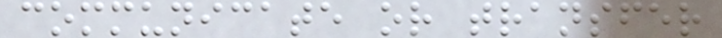communicate or transfer
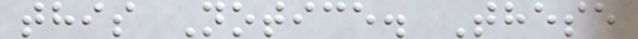this Notice. These
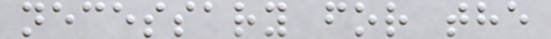necessary for the
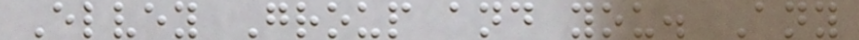Elvey Group and you. Any
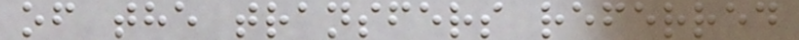of the transfers referred
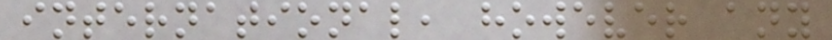international, however any
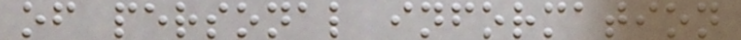of personal information
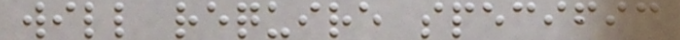will require specific
